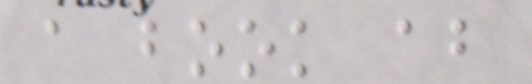a book about
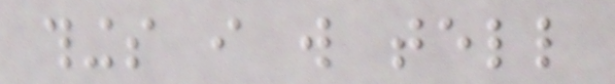things i will tell
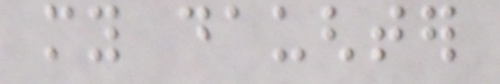my daughter
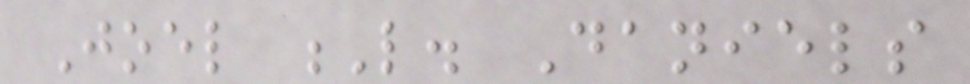Joel L. Daniels
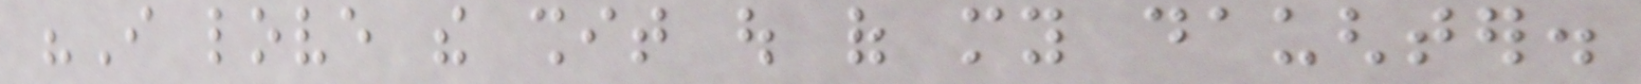"I love the shit out of my daughter.
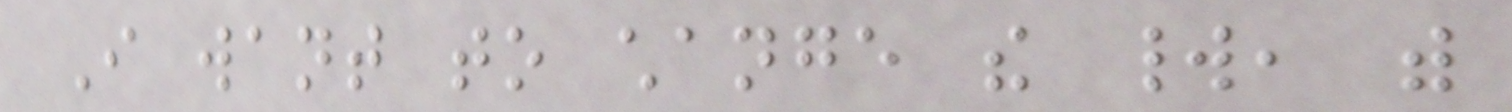I want to change the world, with
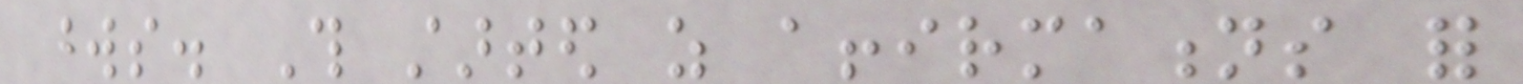words. This started as affirmations for
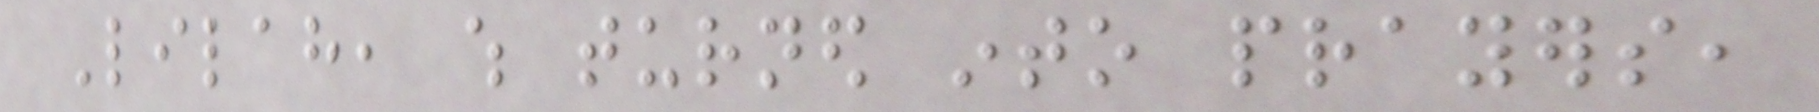Lilah, which turned into prayers,
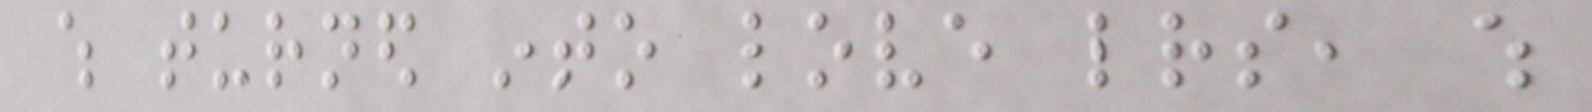which turned into love letters, which
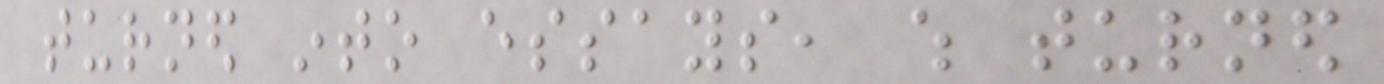turned into essays, which turned
